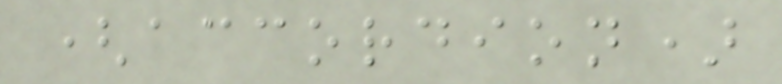(accordion)
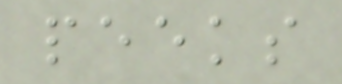peeks
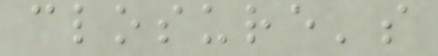closure's
